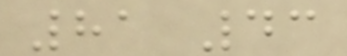81 43
